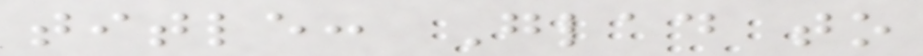title: Glad to
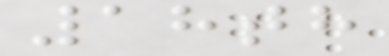18th
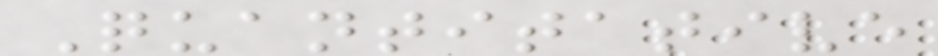Quantitative
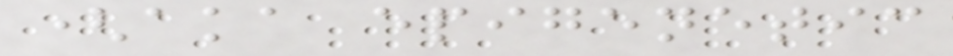(aka epigenetic
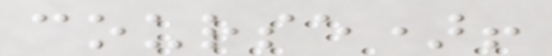course)!
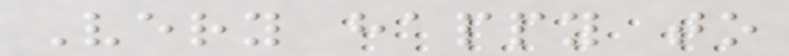Very happy to
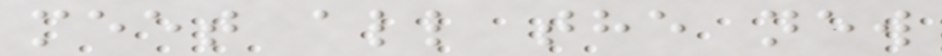meet all the new
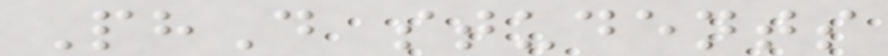PhD students
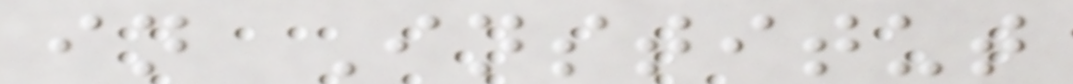in Institut
